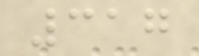317
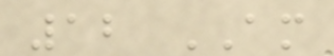12 AM
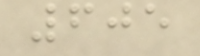605
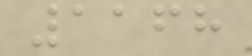1168
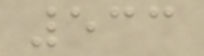533
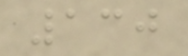130
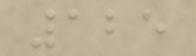125
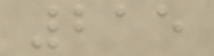215
